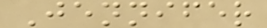Jennifer
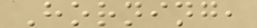Horning,
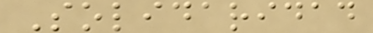Solidaridad
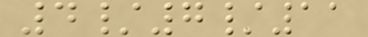4/7/11
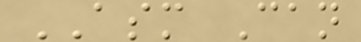ASM Can
